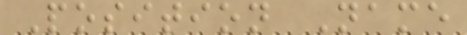Position Name
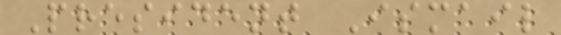President Ismail
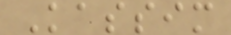Kassim
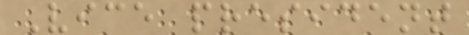Vice president
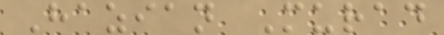Hazian Murad
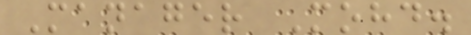Manager Mohd.
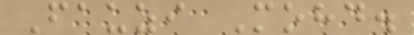Fauzi Mohd.
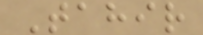Tahir
